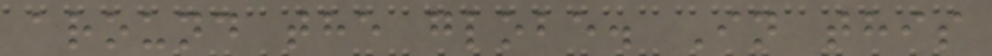around the globe. In this
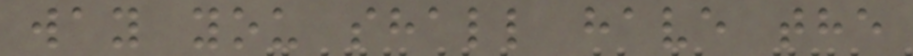way you shall have the
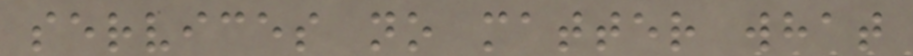services no matter what
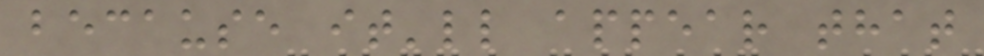because it'll appear that
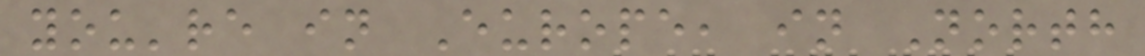you're in Europe, in North
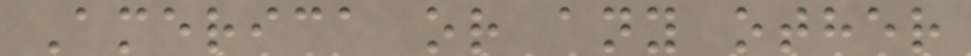America or any other
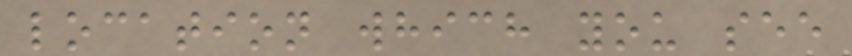location which you see
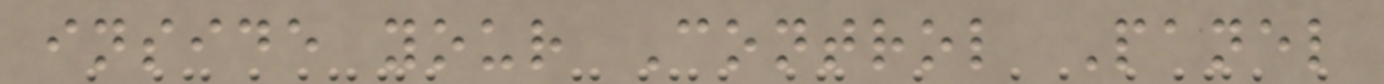inside your Control Panel
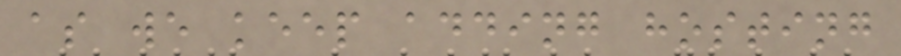as we keep adding hosting
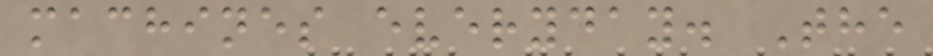machines everyday. The
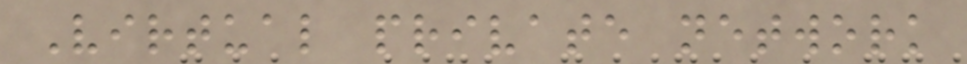Virtual private network
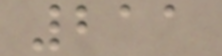211
